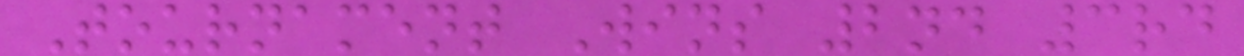Tournament Wins 2nd 3rd
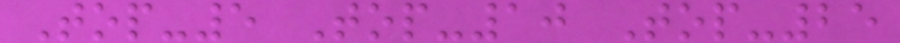Top-5 Top-10 Top-25
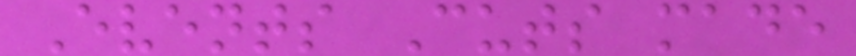Events Cuts made
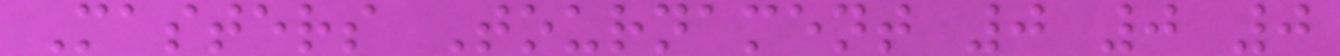Masters Tournament 0 0 0
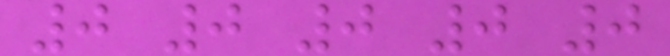0 0 0 0 0
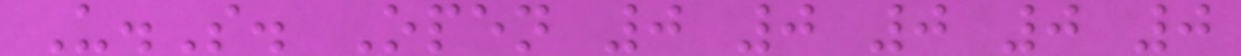U.S. Open 0 0 0 0 0
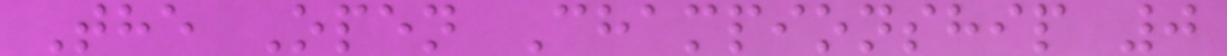The Open Championship 0
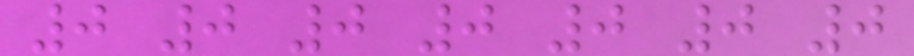0 0 0 0 0 0 0
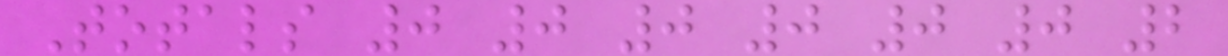Totals 0 0 0 0 0 0 2
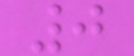0
